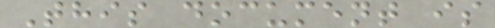This document is
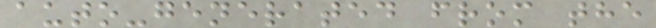auto-generated from the
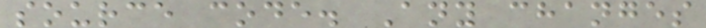source code. Any changes
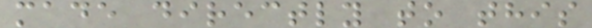made directly to this
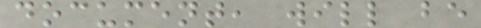document, will be
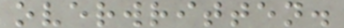overwritten.
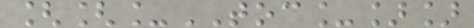[[_TOC_]]
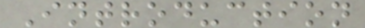Introduction
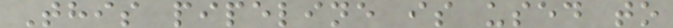This pipeline is used to
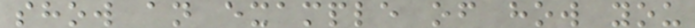show an example of how you
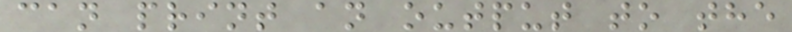can print an output to the
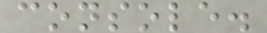console.
